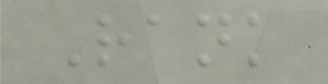Rank
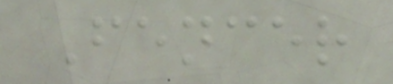Fencer
